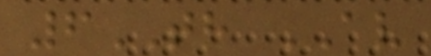6TH AV
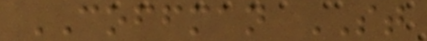COFFMAN ST
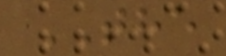THE
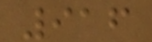916
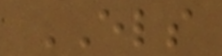ELS
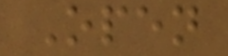Open
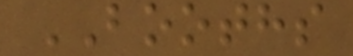BOOTHS
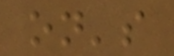on's
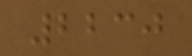2230
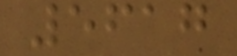5617
